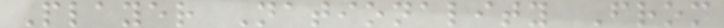Player Nationality From
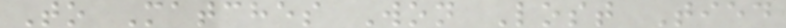To Matches Won Lost Tied
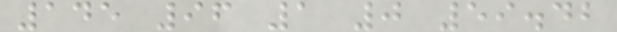145 96 1 0 59.42
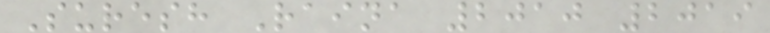Suresh Raina 2010 2019
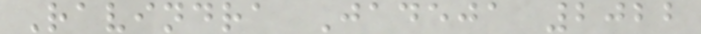Ravindra Jadeja 2022
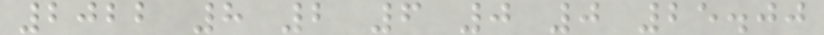2022 8 2 6 0 0 25.00
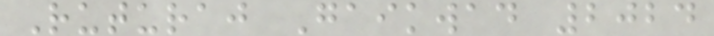Ruturaj Gaikwad 2024
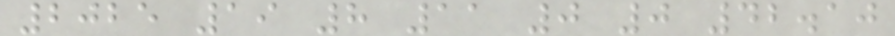2025 19 8 11 0 0 42.10
